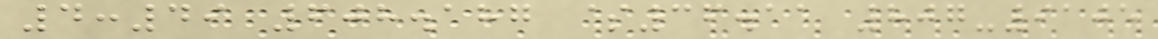4:49 608.187 $36.11 807-9105
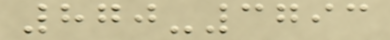870-3793
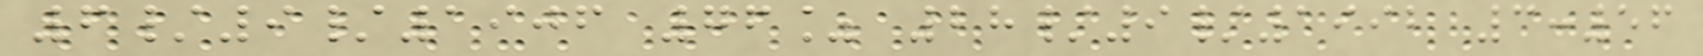6/9/1906 76% 28/9/1992 3:56
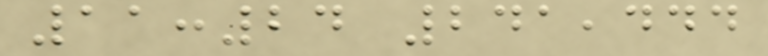11:24 241,444
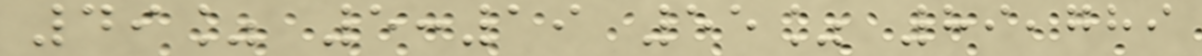49% 5:19 55% 89,789
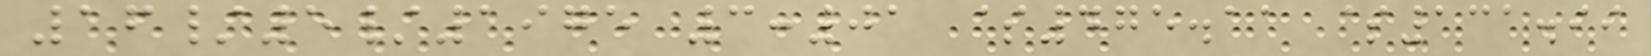16/5/1975 3:01 $475.11 $131.99
